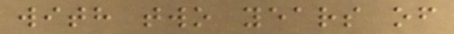with two years of
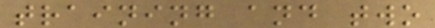training and two
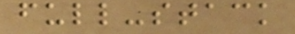full-stack
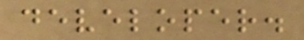developer.
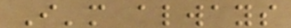I'm always
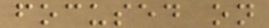focused on
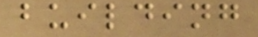building
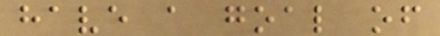have a goal of
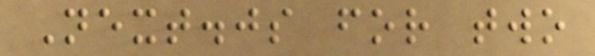Next.js for two
